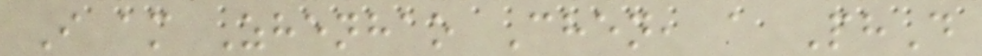I am Zhenhao Chen, a PhD
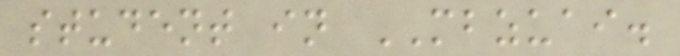student in MBZUAI.
